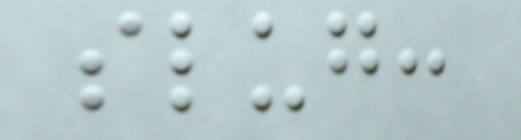slug:
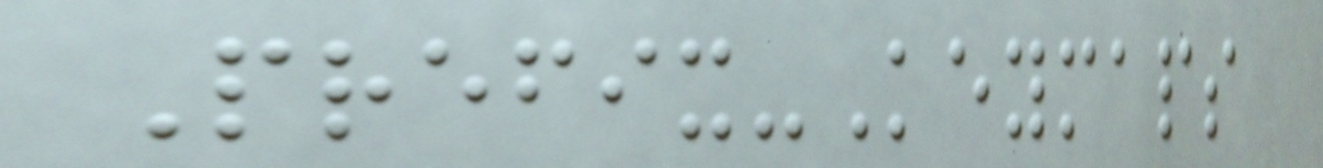Prefix-Keymaps
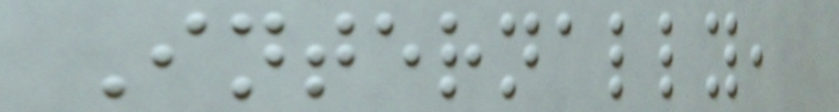Internally,
